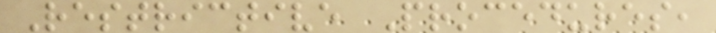Restrictive Procedures,
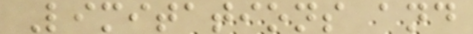Limitations and
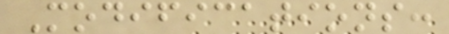Modifications:
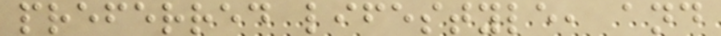preferred lifestyle, and
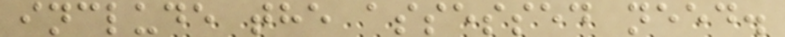include the assessed need.
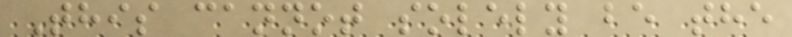This cannot solely be the
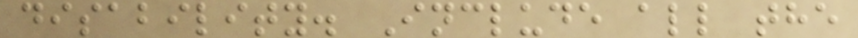disability. Include all the
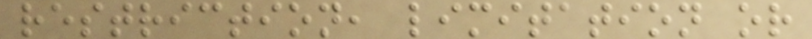restriction, limitation or
